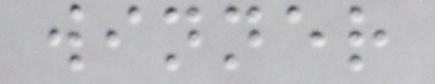winner
